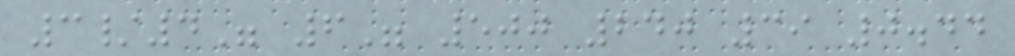3/4" 6" 500 240 39 0.44
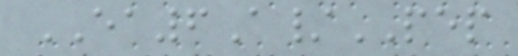EA6A/PEP
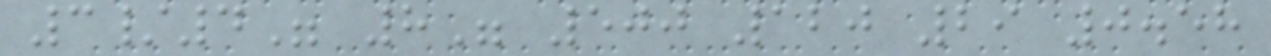3/4" 8" 500 120 29 0.58
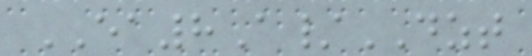EA8A/DZT
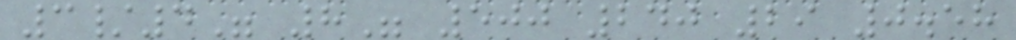3/4" 8" 500 240 29 0.58
